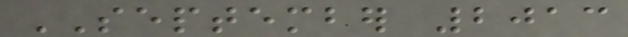SEPTEMBER 2013
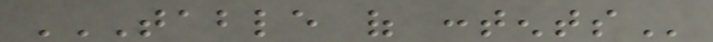TABLE OF CONTENTS
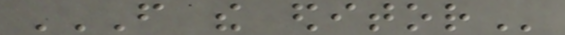FROM THE EDITOR
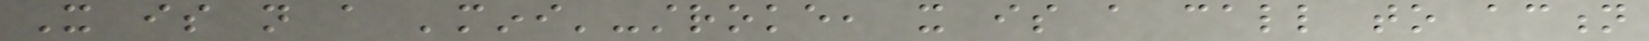It is not a 'mini'-stroke, it is a call to action
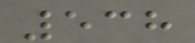538
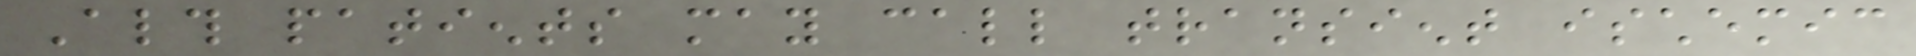Although patients may call transient ischemic
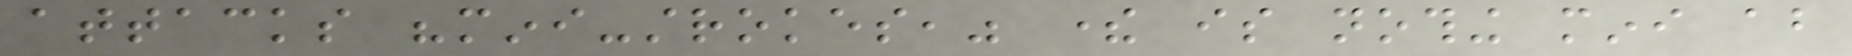attacks "mini-strokes," there is nothing mini about
